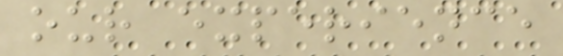our experience
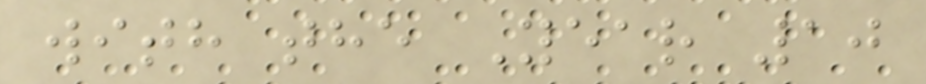with the Year 10
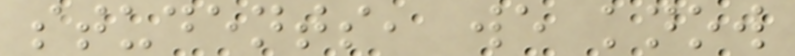students, we know
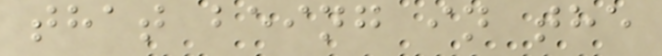that being in the
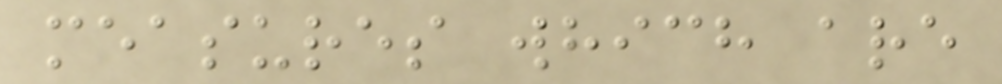measures which are
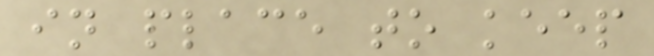in place to keep
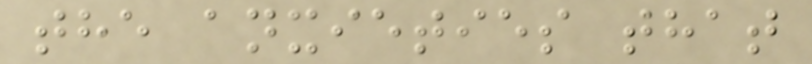the anxieties that
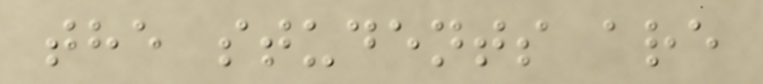the students are
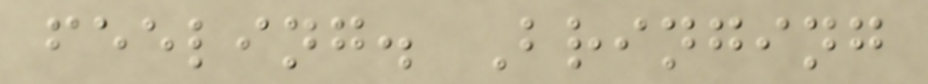feeling. Bringing
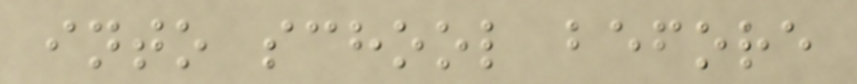into school before
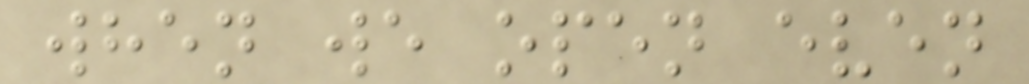when we open even
